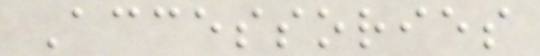Accessories
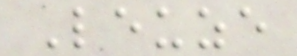Leuze
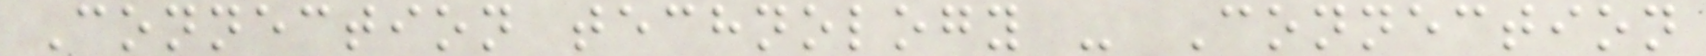Connection technology - Connection
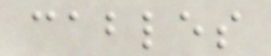cables
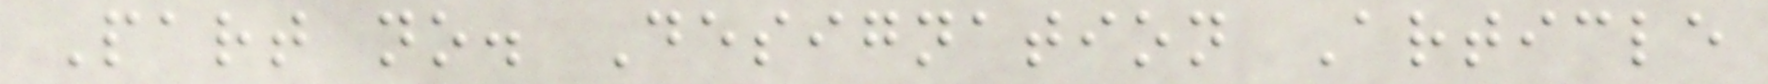Part no. Designation Article
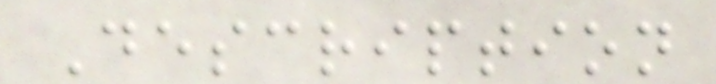Description
